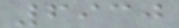6930
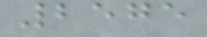2575
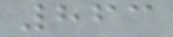863
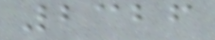2326
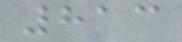813
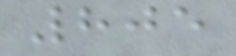805
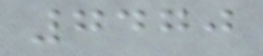7470
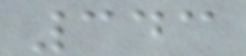343
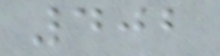402
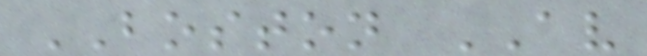BOSTON AV
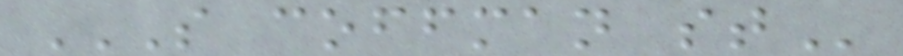S COFFMAN ST
